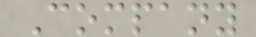Company
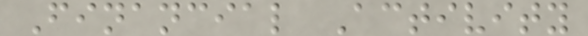Financial Activity
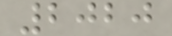2020
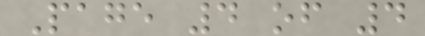Page 4 of 4
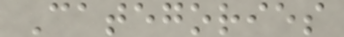Categories
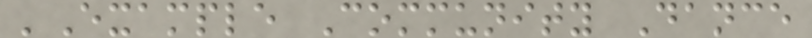'Example Community Dance
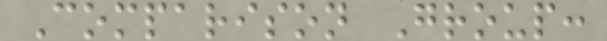Comparison Group:
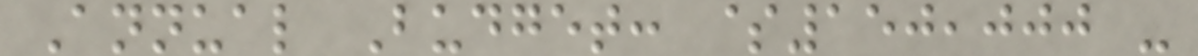Annual Budget: $150,000 -
